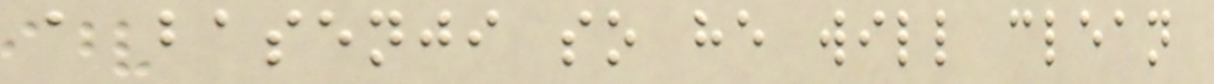a basenji so he will clean
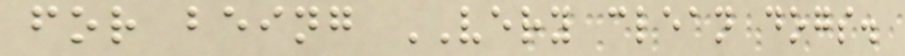for being VERY clean dogs.
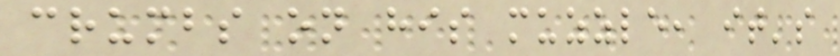crumbs on his muzzle, it's
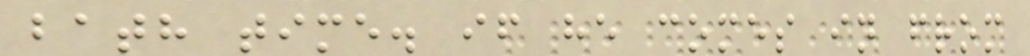bath time. if he comes in from
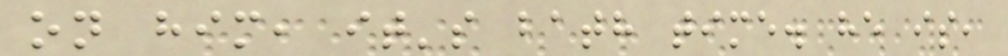on him, it's bath time. he is,
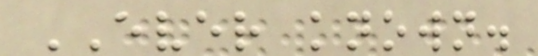EVER known.
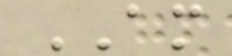AM
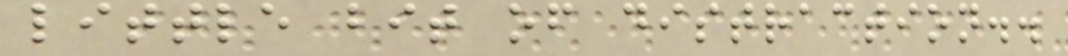little bit of distraction..
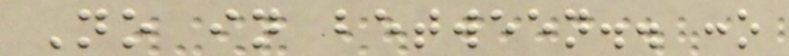No in between.. :o
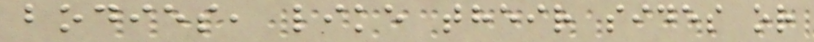bodies, like their sides or
